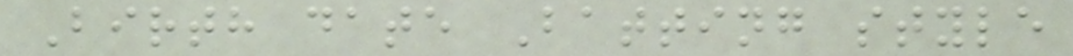Birth date Batting style
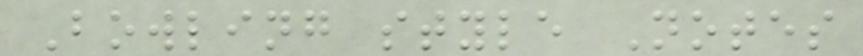Bowling style Notes
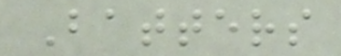Batters
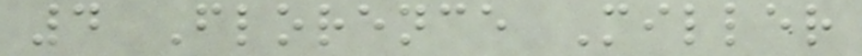4 Florence Miller
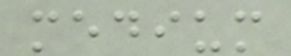medium
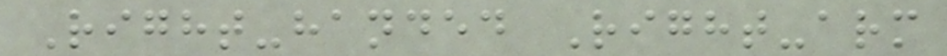Right-handed Right-arm
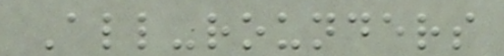All-rounders
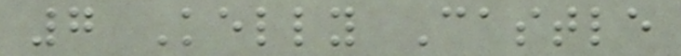7 Kelly Castle
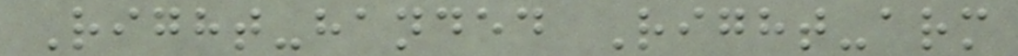Right-handed Right-arm
